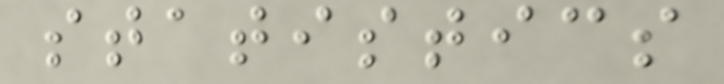statistics
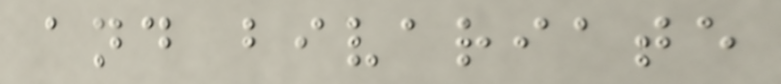and bivariate
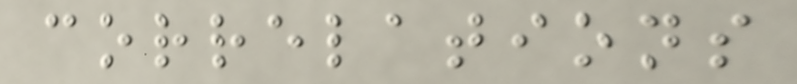correlations
